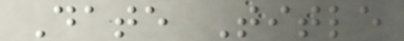Date Title
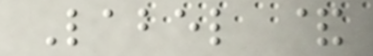Label &
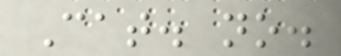Cat. no.
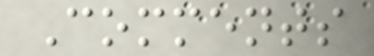Comments
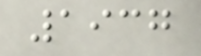1937
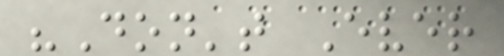"Don't Ever
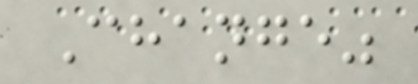Change"
